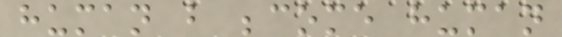human but become human
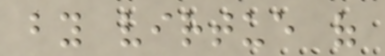by virtue of
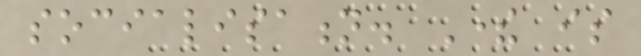socialisation. There is
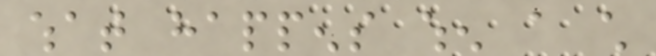what happens when a child
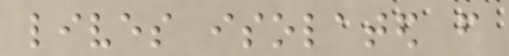lives isolated from
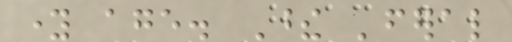young age. These 'feral
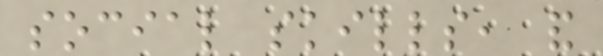social skills, and
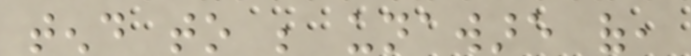tend to be unaware of,
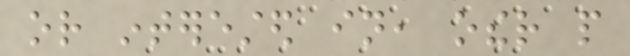or interested in, other people
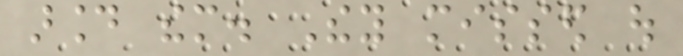around them. They missed out
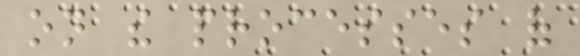on the processes of
